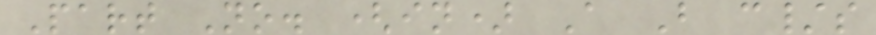Part No. (in) A B c/s
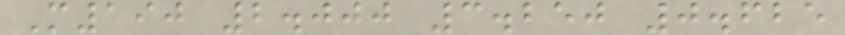M190 2.000 3.250 0.625
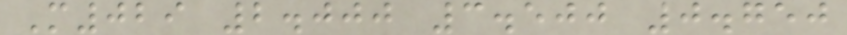M029 2.000 3.500 0.750
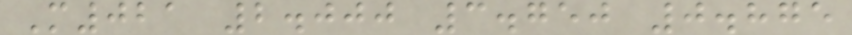M021 2.000 3.750 0.875
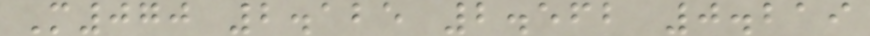M070 2.125 2.562 0.219
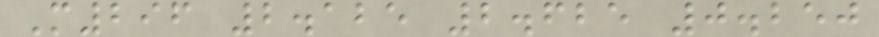M296 2.125 2.625 0.250
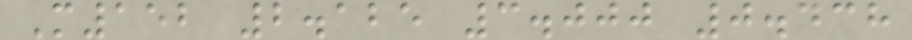M152 2.125 3.000 0.438
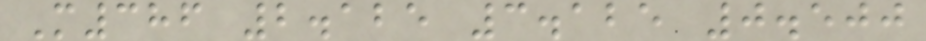M386 2.125 3.125 0.500
